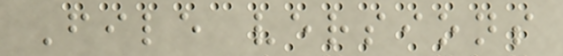File versions
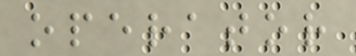operator
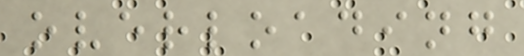overloading
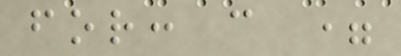for: c =
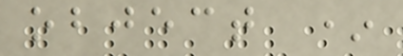object *
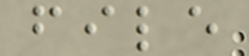file
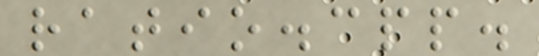ratio.cpp.
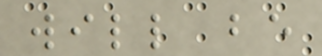will be
